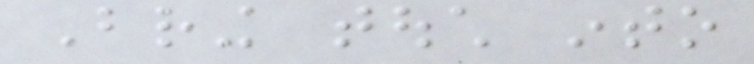Bring touch into
